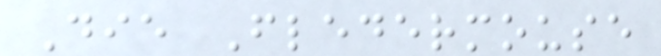Die Fledermouse
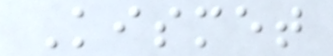Kismet
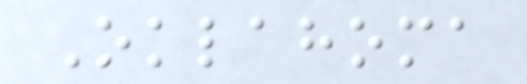Oklahoma
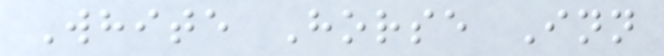White Horse Inn
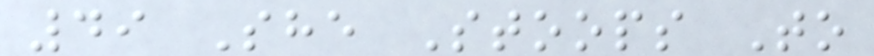49 She Stoops To
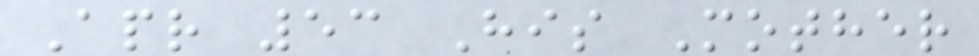Apr 53 His Mother
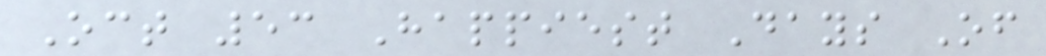Oct 53 Happiest Days Of
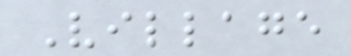Village
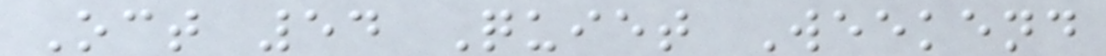Oct 54 Quiet Weekend
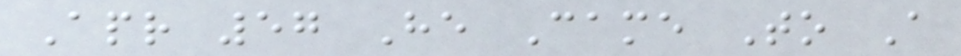Apr 57 He Came To A
